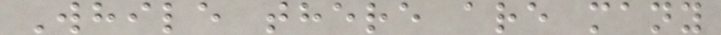While there are many
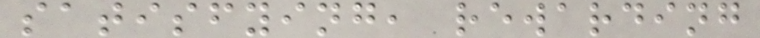satisfying, rewarding
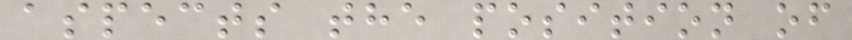aspects the position of
